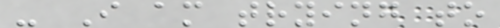- I am trying to
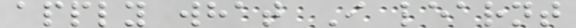apply what I learnt
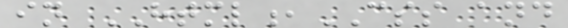in HTML,CSS and
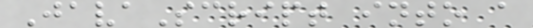JavaScript into a
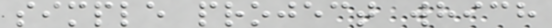simple project which
